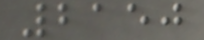2150
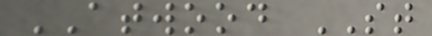ATWOOD ST
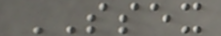SSEX
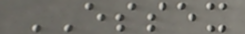ESSEX
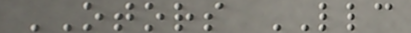OTORS LLC
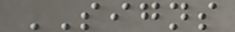SIGNS
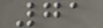71
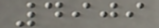4909
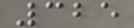325
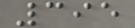395
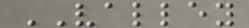VALLEY
